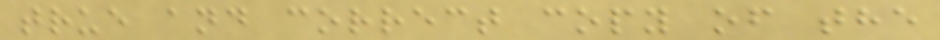true and correct copy of the
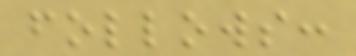follows:
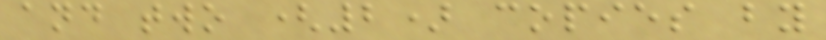and two (2) copies by
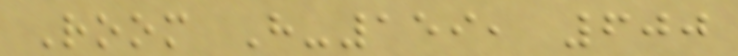Room H-159, 600
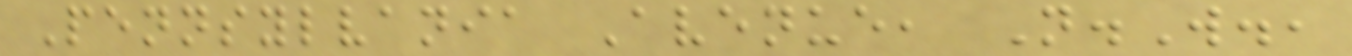Pennsylvania Avenue, N.W.,
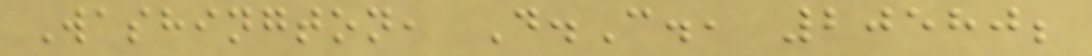Washington, D.C., 20580;
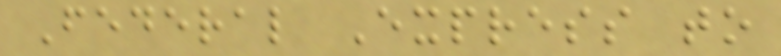Federal Express to
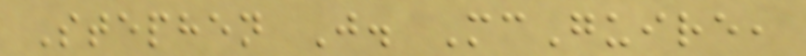Stephen J. McGuire,
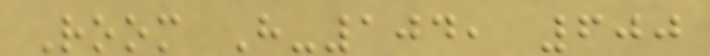Room H-104, 600
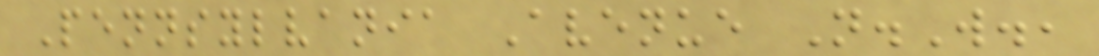Pennsylvania Avenue N.W.,
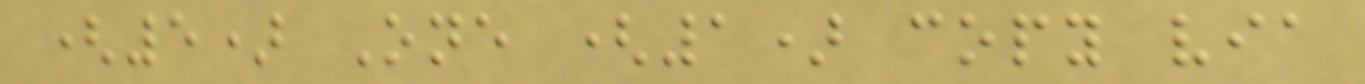(5) One (1) copy via
